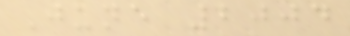June 2004
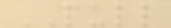PULL
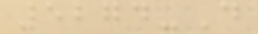5274-D
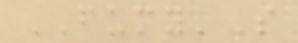FUMY'S
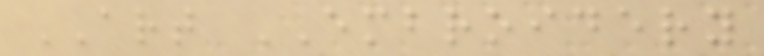ART EMBROIDERY
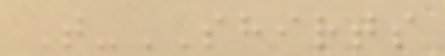T-SHIRTS
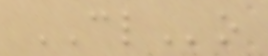CLo
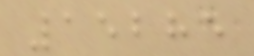15285
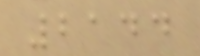2144
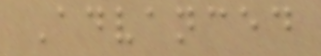Advanced
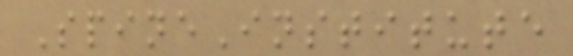SpineInstitute
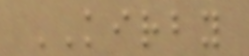KIRBY
